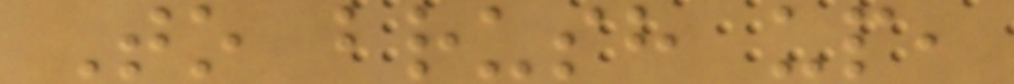To brush up,
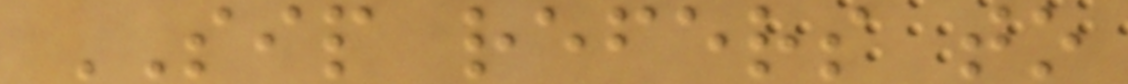SIP refers to
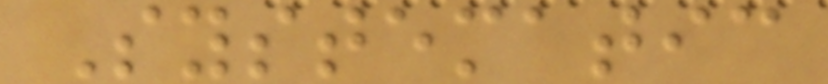Systematic
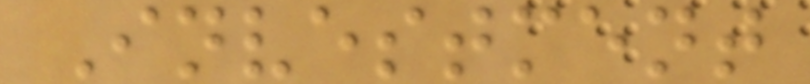Investment
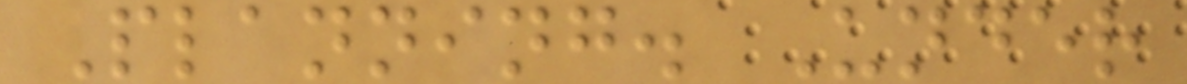Planning. Under
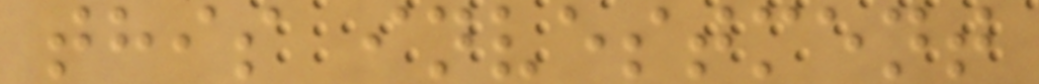this investment
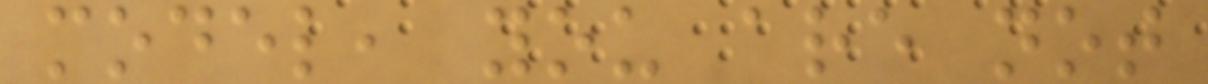model, you are not
